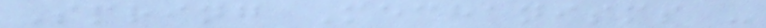Spring Mechanisms -
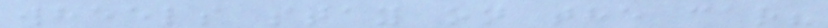wheels stay on the car?
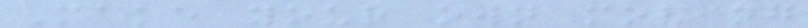Make your own moving
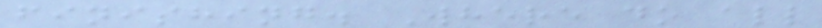finishing. Where do all
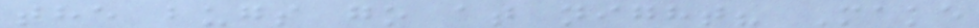the bugs go at night? Make
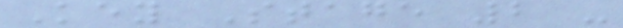Key Stage 2 -
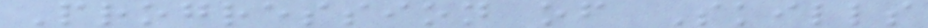Progression of Skills
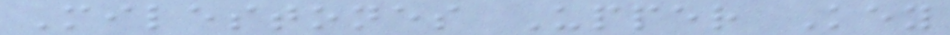Milestones Upper Key
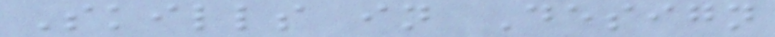Skills in Design
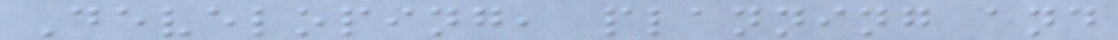Developing, planning and
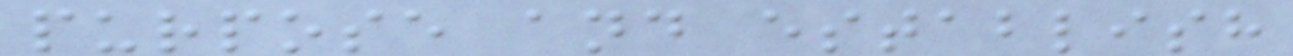purpose and establish
